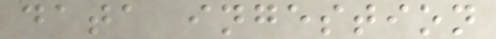data ingestion
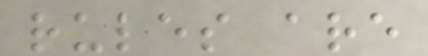rules are
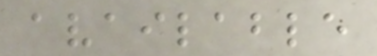available
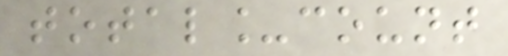total_count
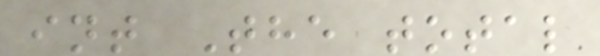int The total
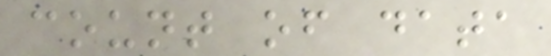count of data
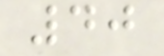40
